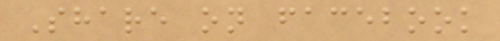Share on facebook
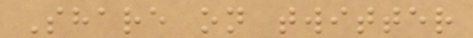Share on twitter
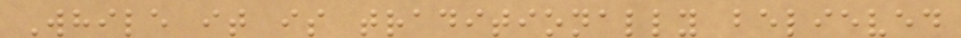While it is traditionally believed
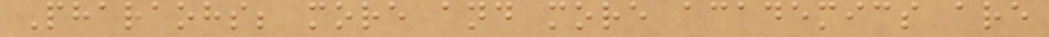Pharaohs; more and more academics are
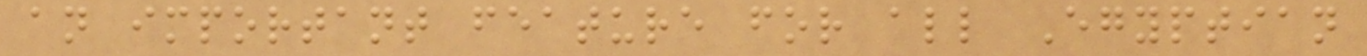an important feature for all Egyptian
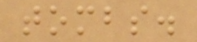tombs.
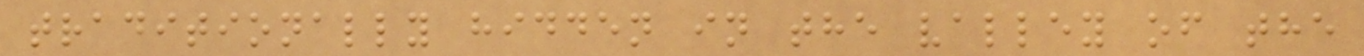traditionally hidden in the valley of the
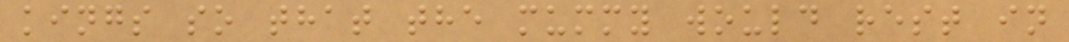kings so that the mummy would rest in
